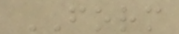FORM
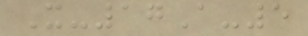X-17A-5
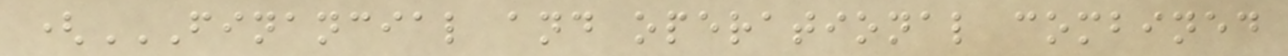(FINANCIAL AND OPERATIONAL COMBINED
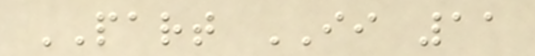PART II 11
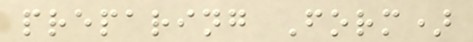preparing Form)
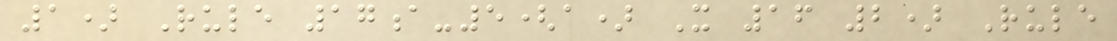1) Rule 17a-5(a) X 16 2) Rule
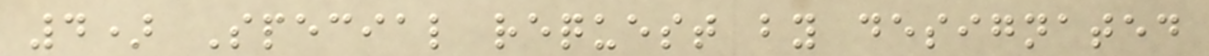4) Special request by designated
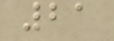21
